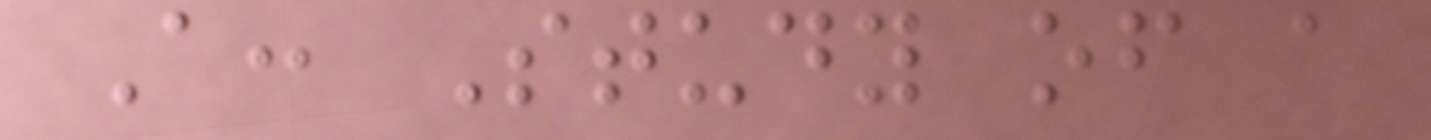A: Study of a
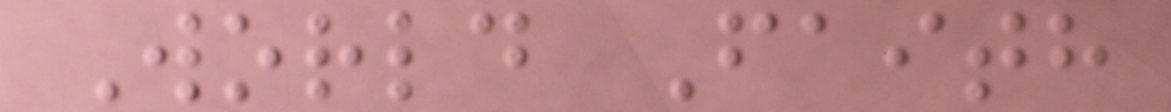World Faith
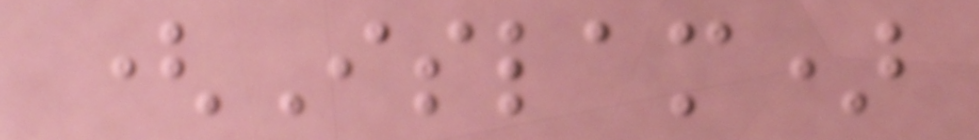(Islam)
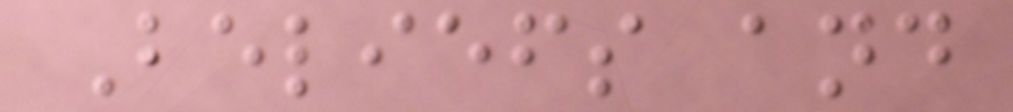Beliefs and
